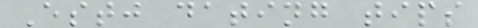Estj dating tips
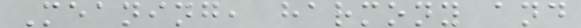Meaning, harmony and
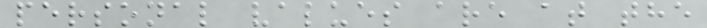personal values are at the
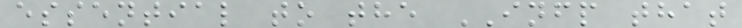essential to the INFP that
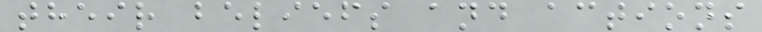their beliefs and actions
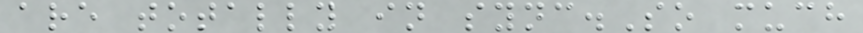are totally in sync.So much
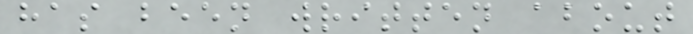has been written about
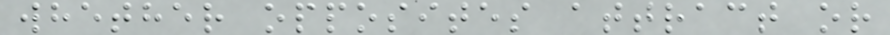whether opposites attract or
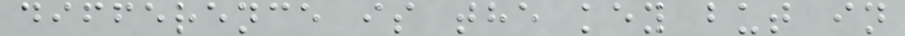difference is the key but in
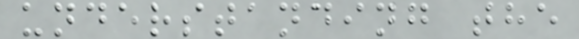understanding the
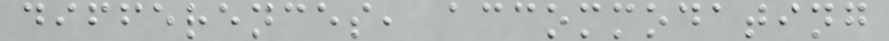differences, accommodating
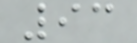93
